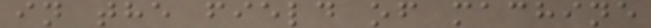in the field of machine
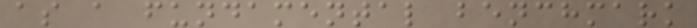as a fundamental benchmark
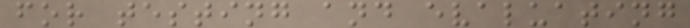for testing and evaluating
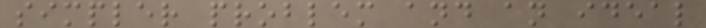simpler problem and an ideal
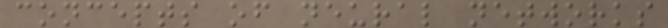concepts of neural networks
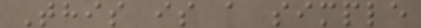This is a simple
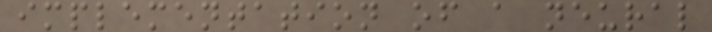implementation of a neural
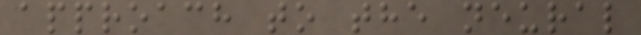approach to the neural
